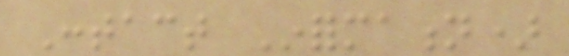Contact Information)
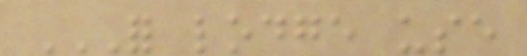FOR LODGE USE
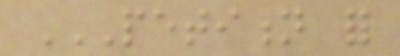PETITION FOR
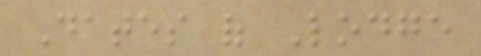Dates of Lodge
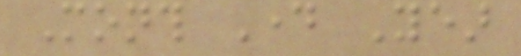Month Day Year
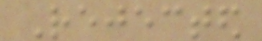Rejected
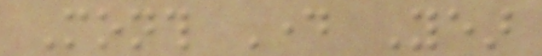Month Day Year
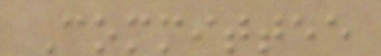Committee
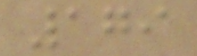179
